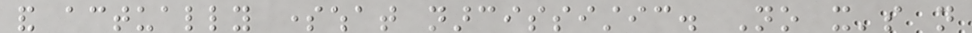and actually somewhat narcissistic. No it's not
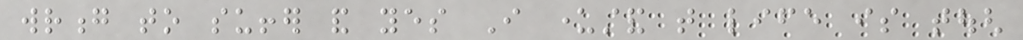wrong to suffer and yes I understand that life is tough
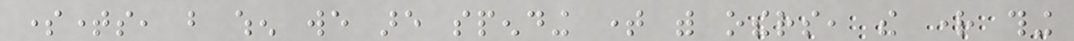sometimes, but when we are spending time with others, the right thing
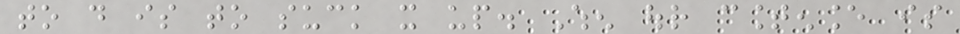to do is to suck it up. When our countenance is
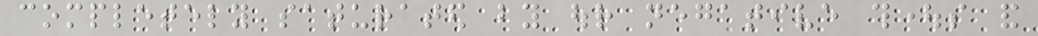completely saturated by our negative thoughts and
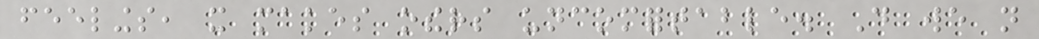feelings, it makes others uncomfortable. Do we not
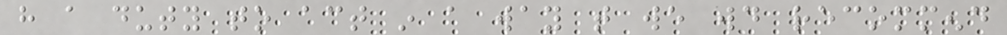have a duty to act in a way that we would recommend
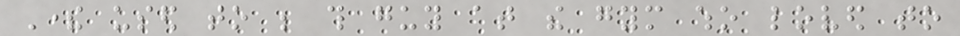There used to be this guy at the gym who loved to
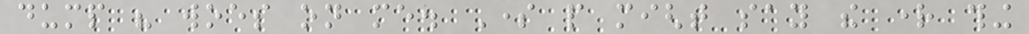dump his woes on me. Some people might say the right thing
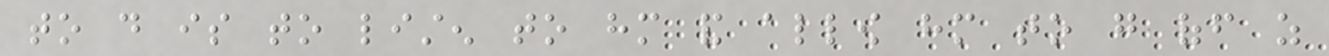to do is to listen to him and allow him to go off as
